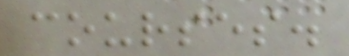courses.
